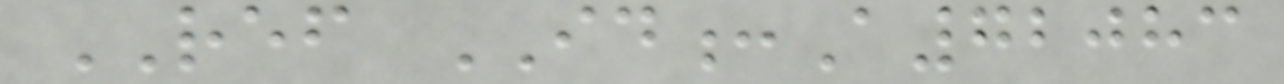REF ID:A72083
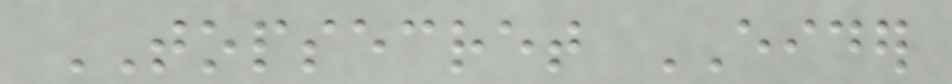TOPSECRET EIDER
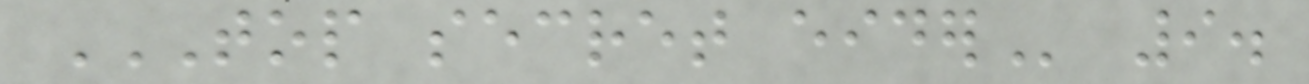TOP SECRET EIDER 9.
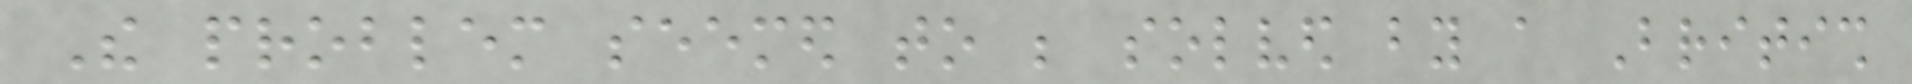The problem seemed to be solved by a British
